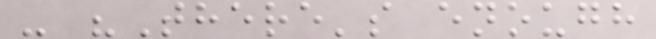- "There's enough
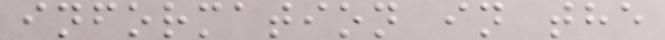information in the
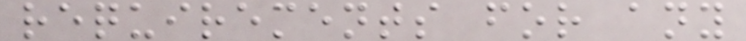requirements for any
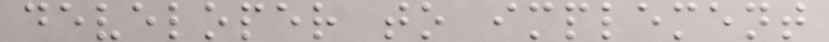developer to implement
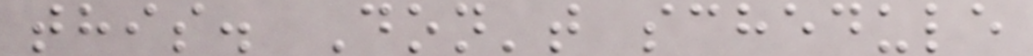this. Don't schedule
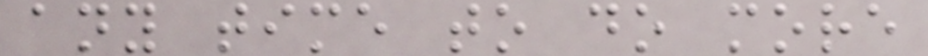any time to do more
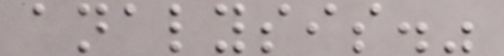analysis."
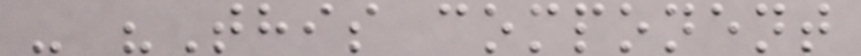- "This component
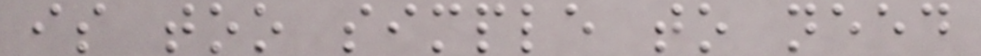is too simple to need
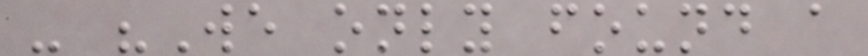- "We only found a
